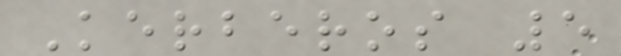Kerberos 5
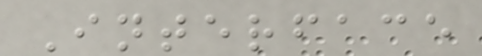Interface
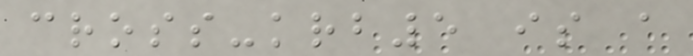cross-krb5 is a
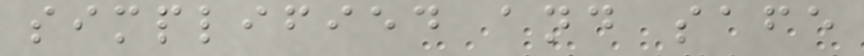simplified and safe
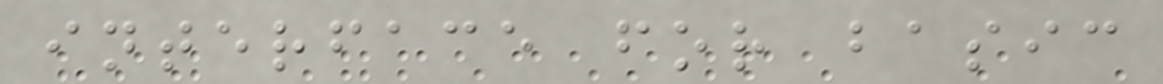interface for basic
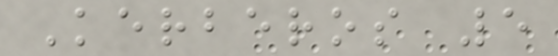Kerberos 5
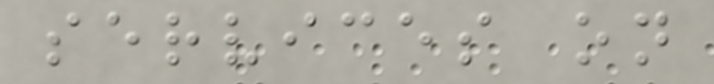services on
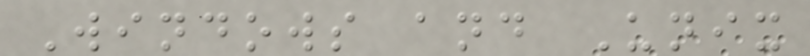Windows and Unix
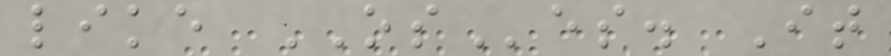like OSes. It
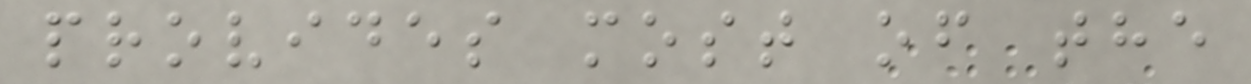provides most of the
